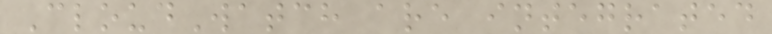CloudWatch are integrated
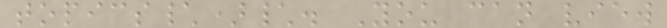topics\)\. You can view
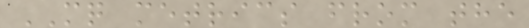MQ metrics from the
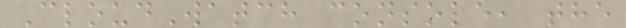CloudWatch console, the
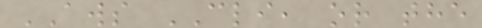AWS CLI, or the
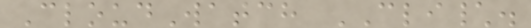CloudWatch CLI\.
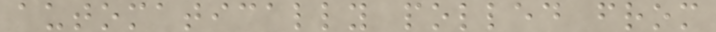automatically polled from
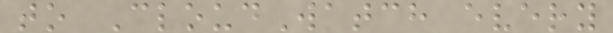to CloudWatch every
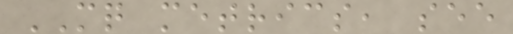MQ metrics, see
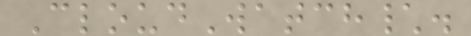CloudWatch\.
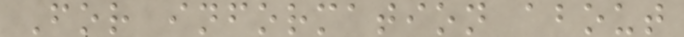For information about
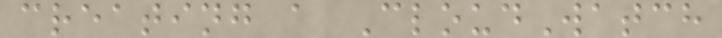creating a CloudWatch
